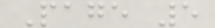Page 5
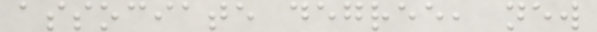associate degree, new
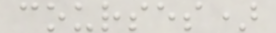courses)
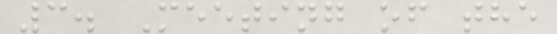3. Meeting of the
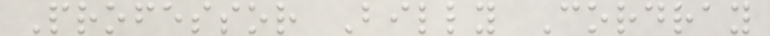Professor Billy Cordray
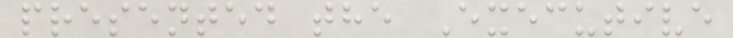presented the Executive
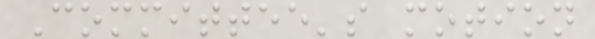Committee's motion
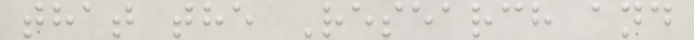that the Research and
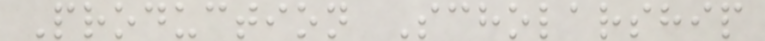Production Scholarship
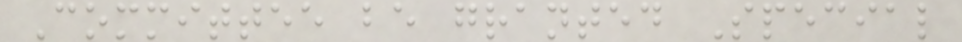Committee be granted Special
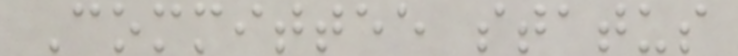Committee status
